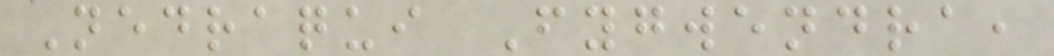Nedraqui Fygwendra,
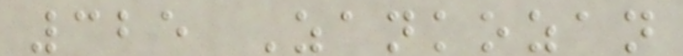325 Zankozan
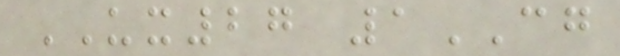UX27 1CG
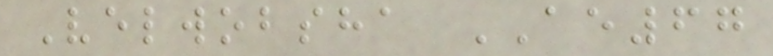Velwobsha AE67
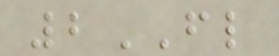2FL
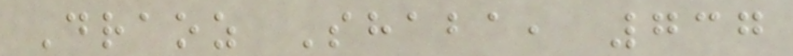Draoz Shaba, 737
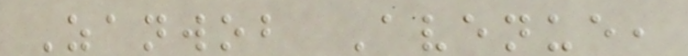Zanwob Avenue,
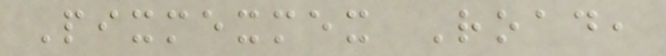Pixmexmex Road,
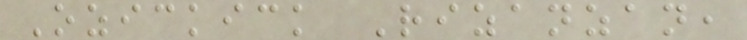Ozickick Rizanzan,
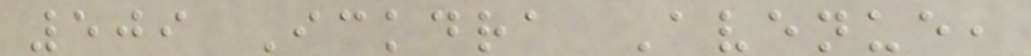509 Ickdra Avenue,
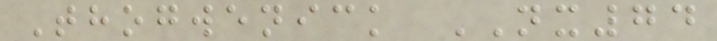Thogwenick NX74
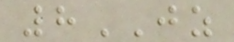8JZ
